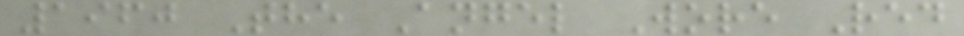1960 The Angel Wore Red
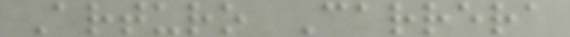Arturo Carrera
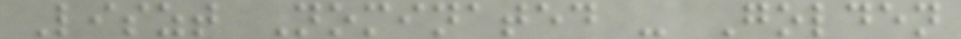Liszt Nominated - Golden
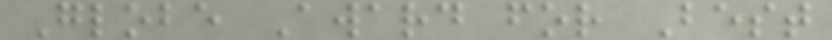Globe Award for Best
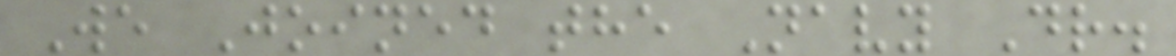We Joined the Navy Dr.
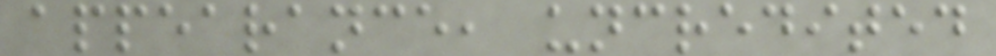appearance, uncredited
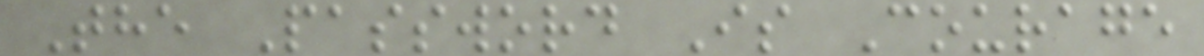The Password Is Courage
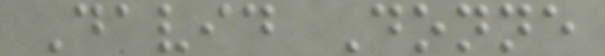David Donne
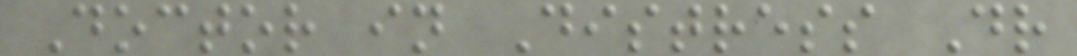Doctor in Distress Dr
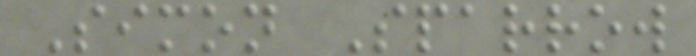Simon Sparrow
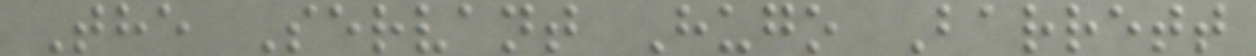The Servant Hugo Barrett
